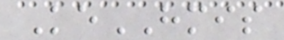KeHMIS
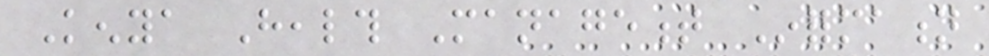Kenya Health Management Information
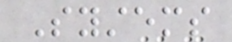Systems
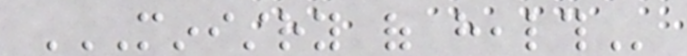MINISTRY OF HEALTH
